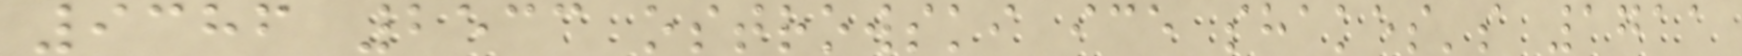9386 2533 ostrowski ice shakes's 1711
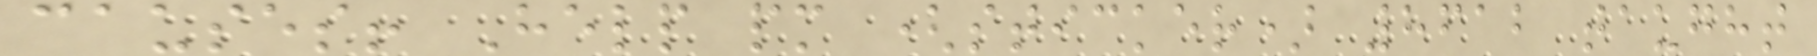causes! Help pm (sticker) 8612 taught
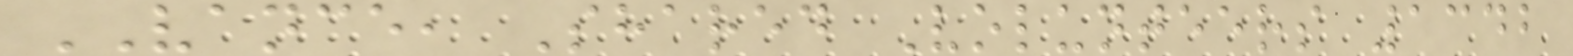VANCE, Shared Volunteers 1342
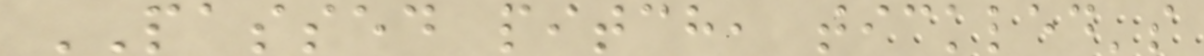PASSED pitch, tickled's
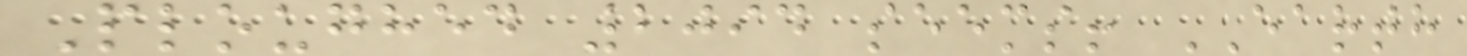Ploughed 2094 seems! EARTH
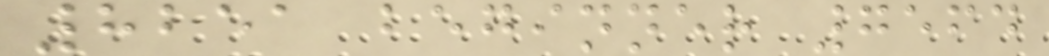8251 beginner 7564
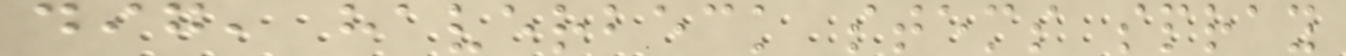dig, haverbeck stems spray
